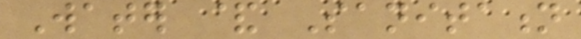Water & Sanitation
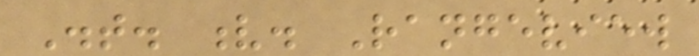Dist. v. Rangeview
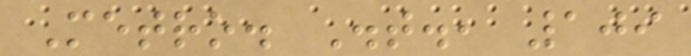Metro. Dist., 109
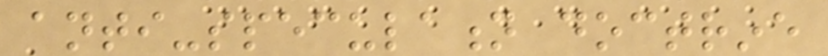anti-speculation doctrine
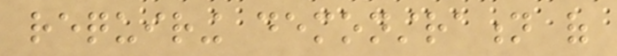requiring demonstration of
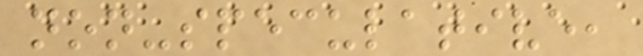non-speculative,
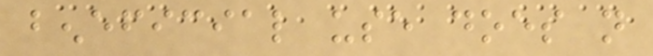beneficial use does not
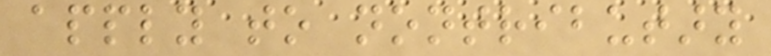apply to nontributary
